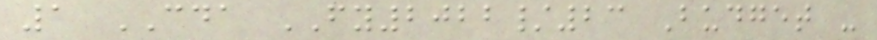1 CDA FY2022/23 Budget -
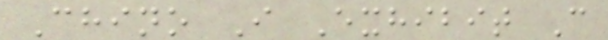Chino I Exhibit C
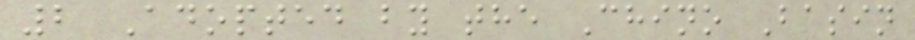2 Adopted by the Chino Basin
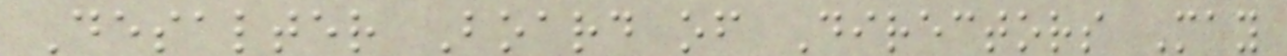Desalter Board of Directors May
